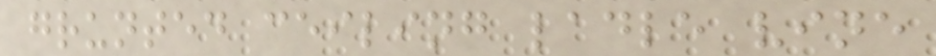grunted ceiling ladle vine
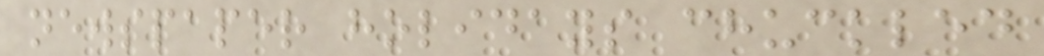newspaper holidays chuckled
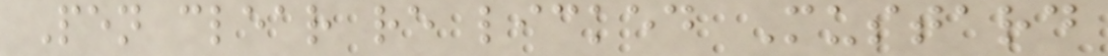Pen clear re licked Mustard
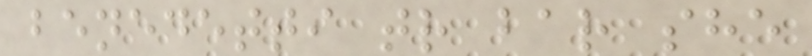benedetti tr bar she
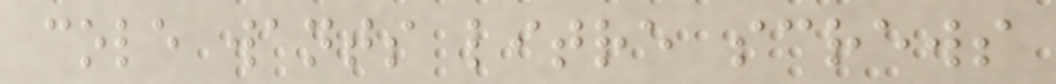cole wants litre screws
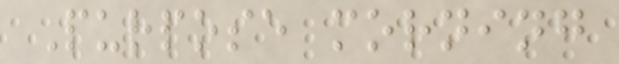Purpose morning
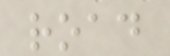road
